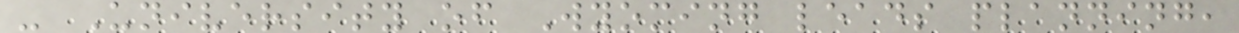- University of Wyoming leads planning,
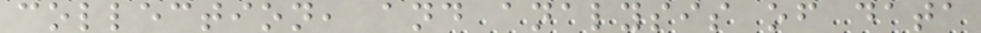collection, and analysis of data
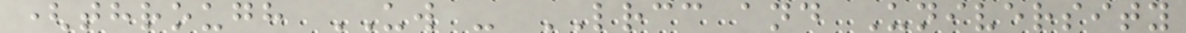(through UW - LRCC and University
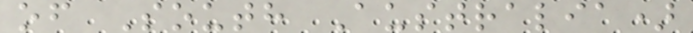of South Australia)
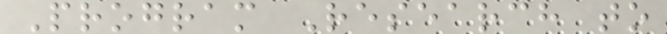Program Research to
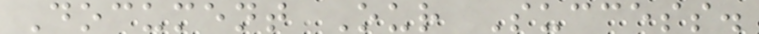Document Our Success.
